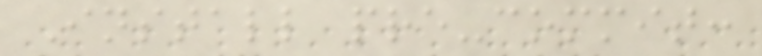Install pre-commit:
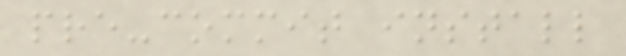pre-commit install
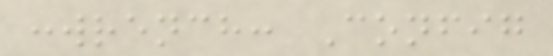:wrench: Config
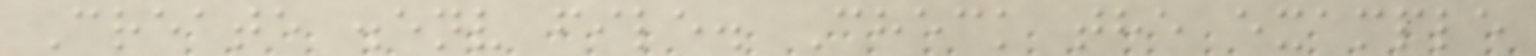Create .env file. Check the example
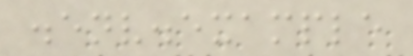.env.example
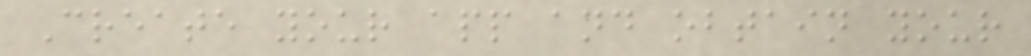Create your app and obtain your
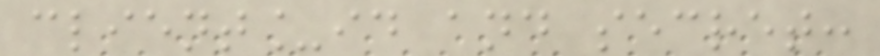client_id and secret:
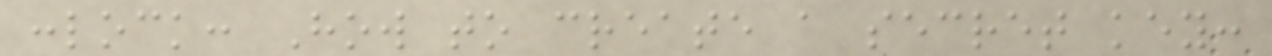:lock: How to create a secret key:
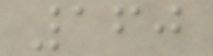160
